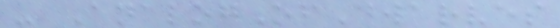- AnalogOfDwarves
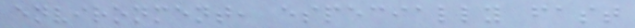environment, especially fast
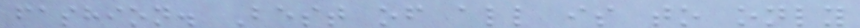fashion. Best of all is to only
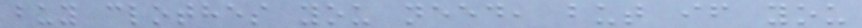buy clothes you need, but if you
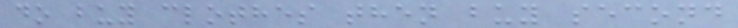do buy clothes then buy second
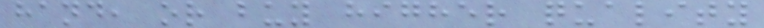hand, or buy higher quality
